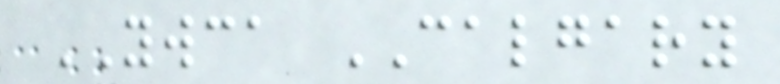YWCA CALGARY
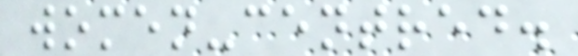women-centred.
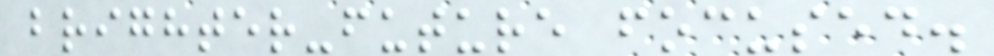brighter-future focused.
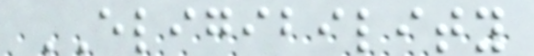ELIGIBILITY
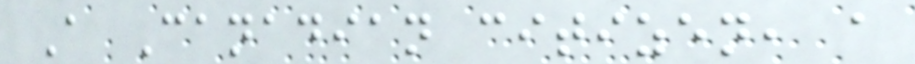A Canadian citizen, a
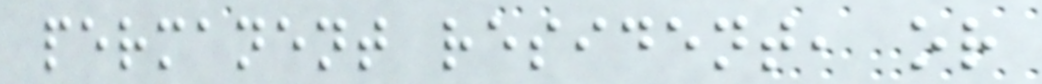permanent resident, or
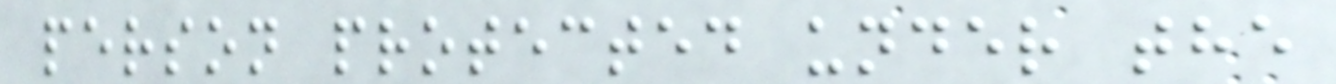person protected under the
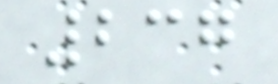237
